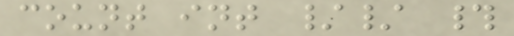count int // #
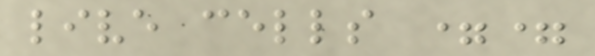live cells ==
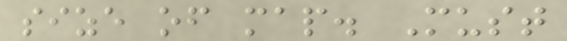size of map. Must
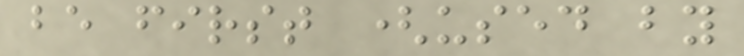be first (used by
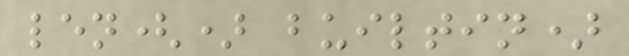len() builtin)
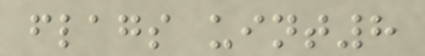flags uint8
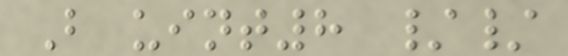B uint8 //
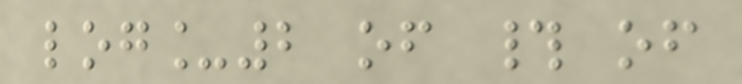log_2 of # of
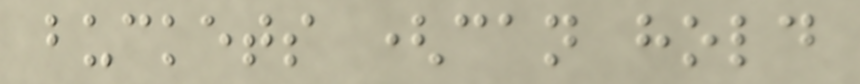buckets (can hold
